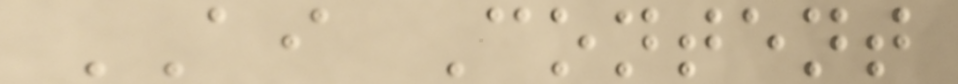AI Content
